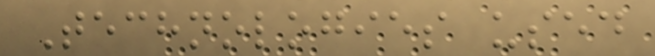Technologies used
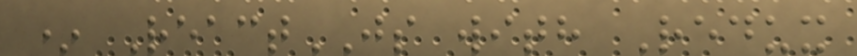* ReactJS with Redux
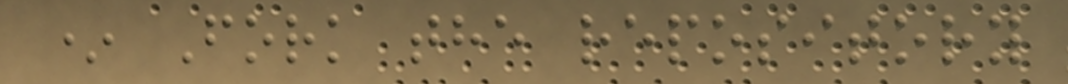* Fork the repository
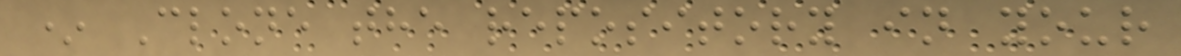* Clone the repository in your
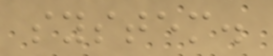system.
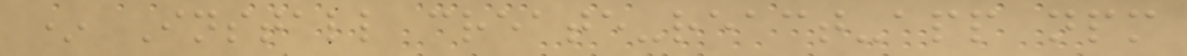* Install create-react-app npm
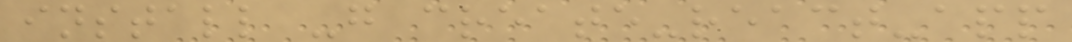install -g create-react-app
